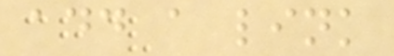add a link
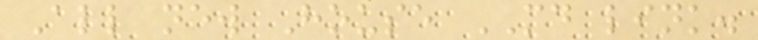All new House MD link.
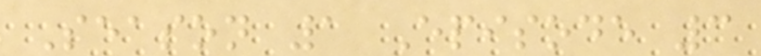Season 1 Episode 3
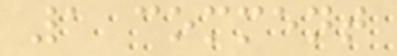1 comment
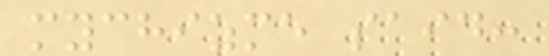mychizme said:
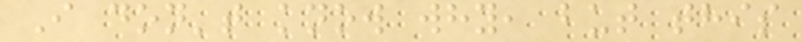I don't know why, but this
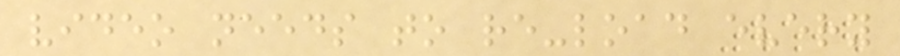video needs to re-load every
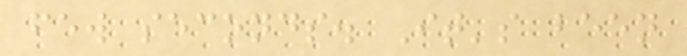few seconds. It's been
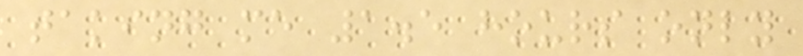taking me 1.5 hours only
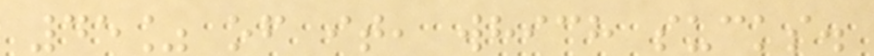45% of it, which sucks.
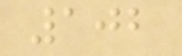102
